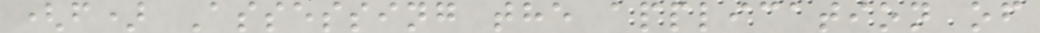(f) Assessing the application of
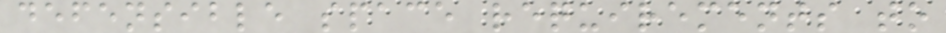defensible space requirements to
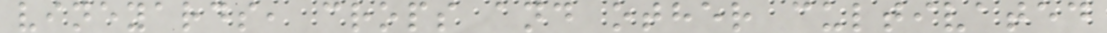vineyards, crops and other cultivated
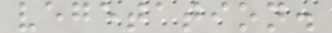vegetation.
